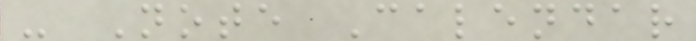- Note Calendar
